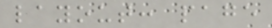layout: page
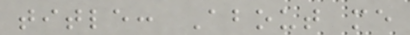title: About me
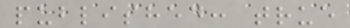published: true
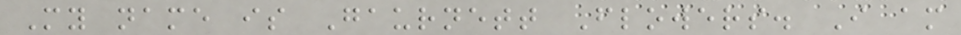My name is Gaurnett Flowers. I am
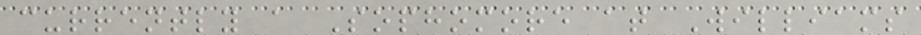currently a Sophomore at Williams
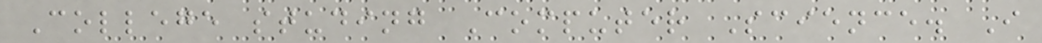College studing Computer Science. I
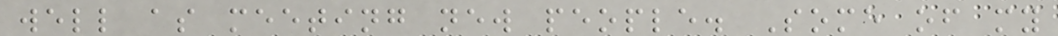well as meeting new people. Some of my
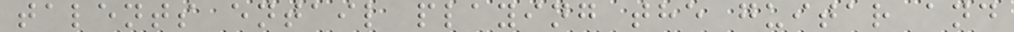talents entail playing the guitar and
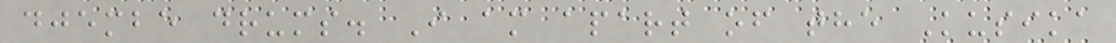djembe drums. I am apart of the Kusika
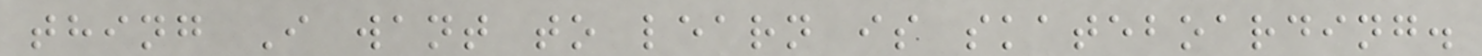thing I want to learn is skateboarding.
